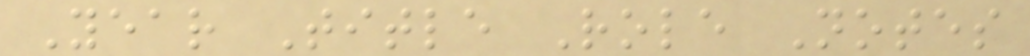Year Title Role Notes
